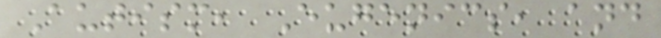Autism, Eugenics, and
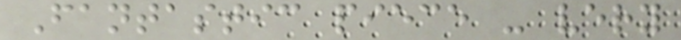Fantastic piece - very
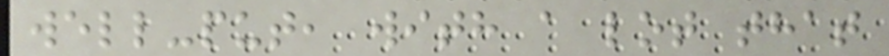well-put, with a lot that
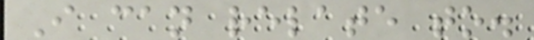I can relate to.
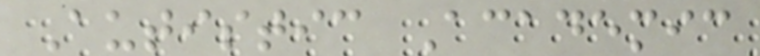Autistic Academic
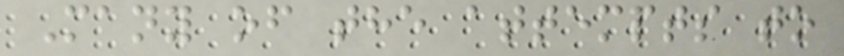Many of the attempts to
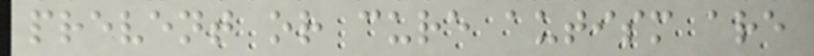prevent or cure autism are
